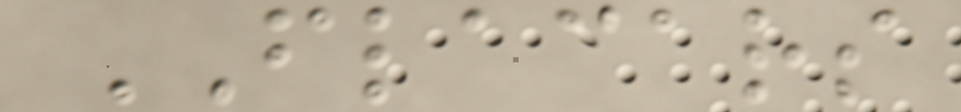FLACARS
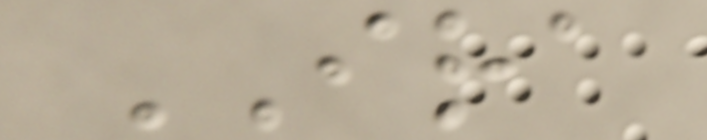IRA
